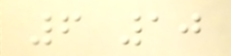6 10
